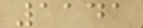1141
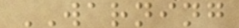WARNING
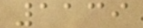1139
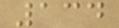134
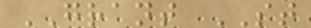GRANT ST
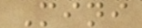Mini
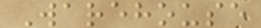Warehouse
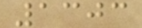1303
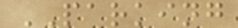PARKING
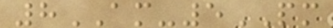8AM-5PM
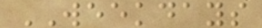WEEKDAYS
